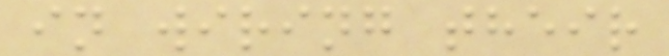in wiring their
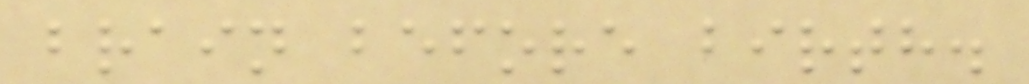brain before birth.
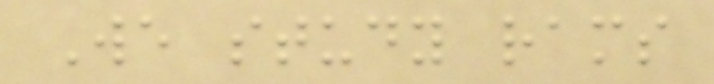We study rams
